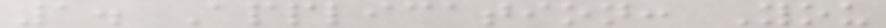1. Application: You
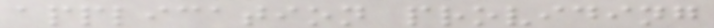application providing
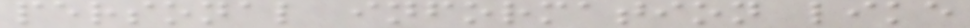personal information like
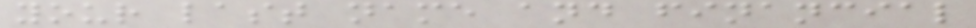your last name and financial
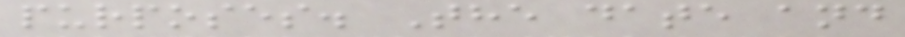purposes. The date and
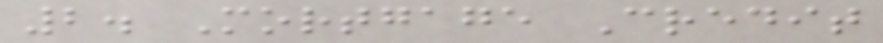2. Mortgage Credit
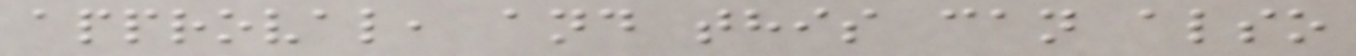approval, and this can also
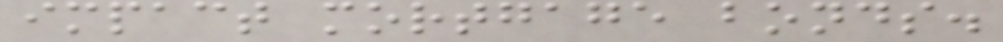impact mortgage bonds.
